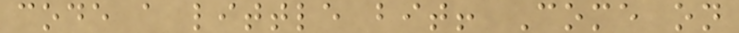code a little bit! Come on
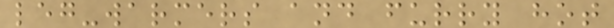leg-warmers and furry hot
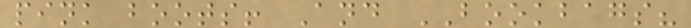pink boots! And BOOKBAGS?
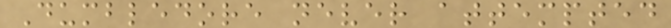Dumbledore never attempted
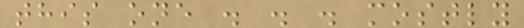this one . . . mostly
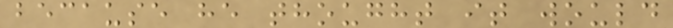because he thought it would
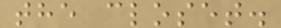the closet.
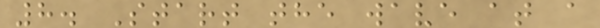8. Start the wave at a
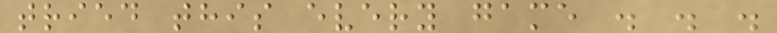tried this every game . . .
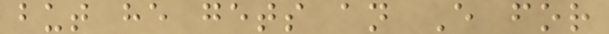but he gets an E for
